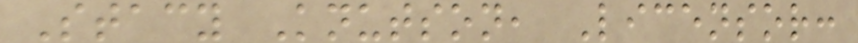Stacy Knutson, Licensor:
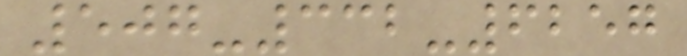507-332-6257
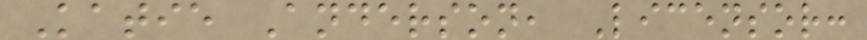Katie Anderson, Licensor:
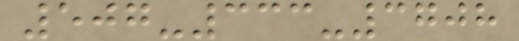507-333-3708
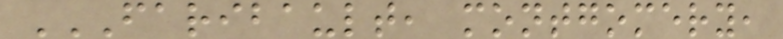FARIBAULT, MONTGOMERY,
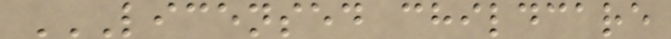LICENSED CHILDCARE
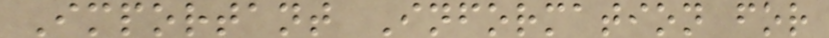Important Information for
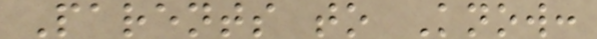Parents to Know:
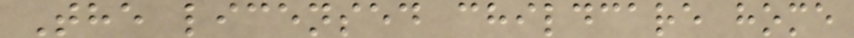The licensed childcare home
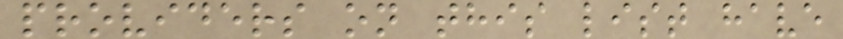providers on this list have
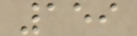159
